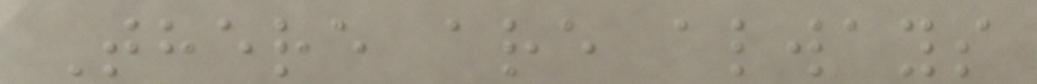There are always
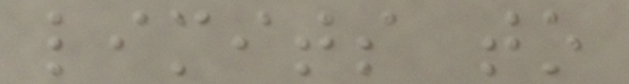limits to
